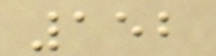152
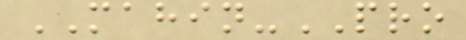MAHIN-PRO
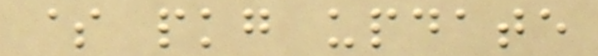$ pkg update
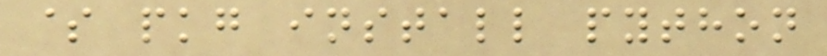$ pkg install python
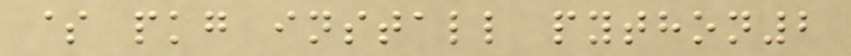$ pkg install python2
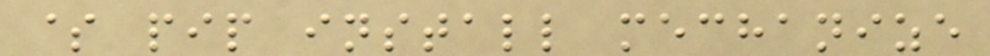$ pip install mechanize
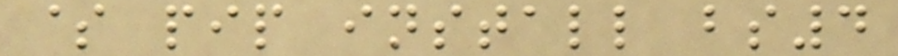$ pip install bs4
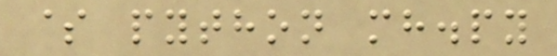$ python mh.py
